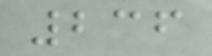236
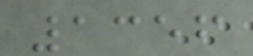1356
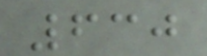630
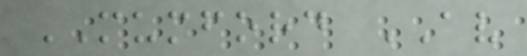MUMFORD AV
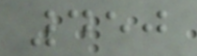450
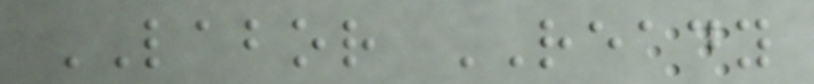LABOR READY
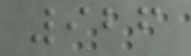926
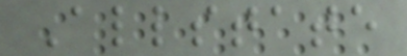Allstate
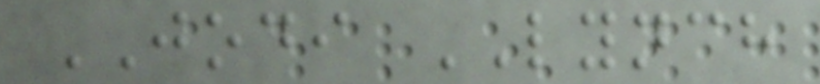JODI LYNCH
